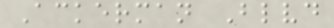Ackerman Blvd
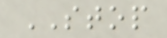STOP
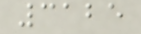3125
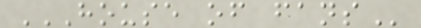HOUSE OF FANS
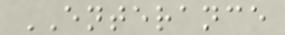ENTERANCE
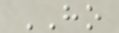HO
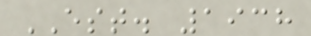EST. 1938
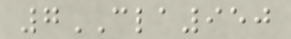7CLA950
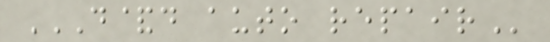D&D AUTO REPAIR
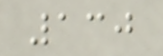130
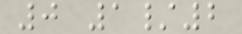0 1/2
